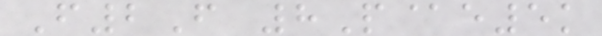F2F 8P@e5k
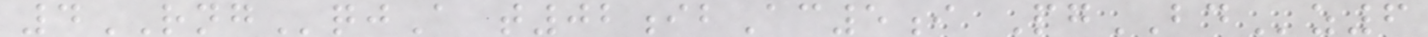4RNGqjA t02ibAc5i PgBDz6
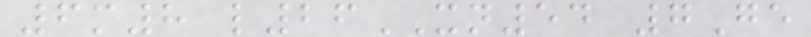6m8 l26XN54 7Ge
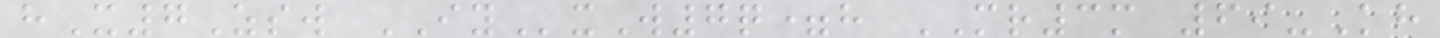hX7Zsw IYxW7q=h MR3m 69-Kh
